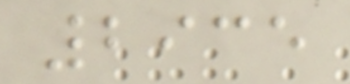2935
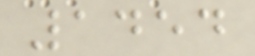1454
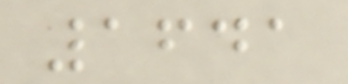1641
